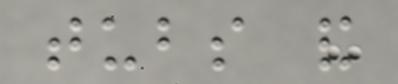tubs and
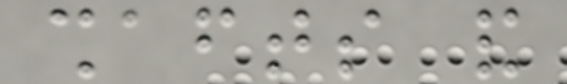shafts and
